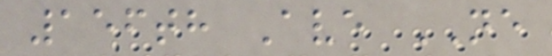156th Ave NE
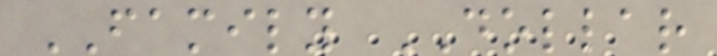FAMILY DOLLAR
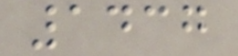1437
